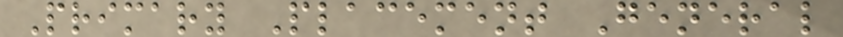Primary Placement General
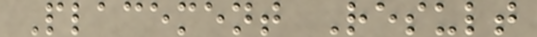Placement Result
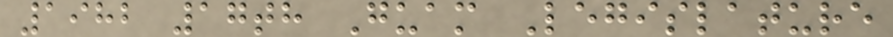1982 17th Guam Legislature
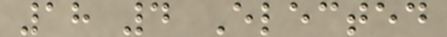18 4 Elected
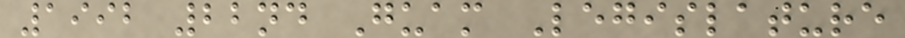1992 22nd Guam Legislature
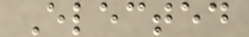Elected
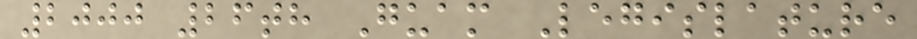2000 26th Guam Legislature
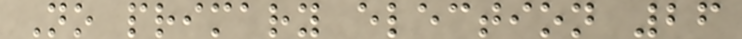No primary election 26
